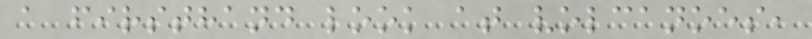a firsthand look at volcanoes,
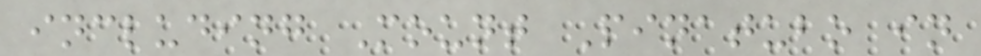including Mount Pinatubo in
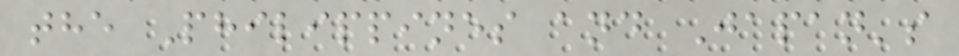the Philippines and Japan's
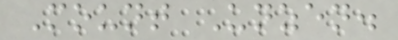Mount Unzen.
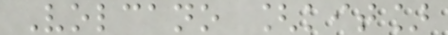Volcano [kit]
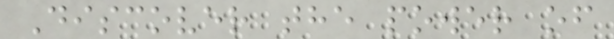Discover the power of
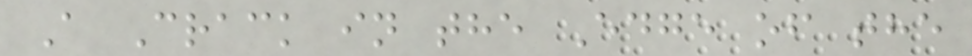A Crack in the Edge of the
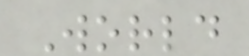World
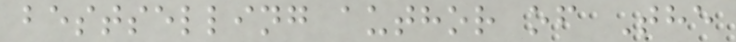bestselling author of The
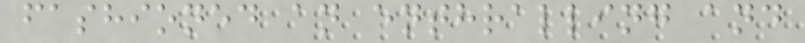fashioned an enthralling and
